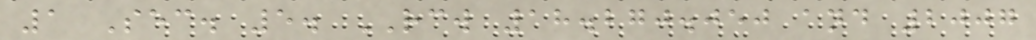1 Sec. 5. RCW 18.270.050 and 2007
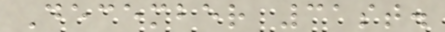December 31st.
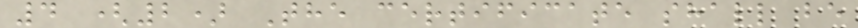4 (2) The certificate shall be
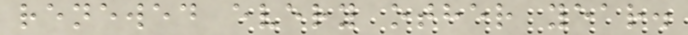renewed every other year.
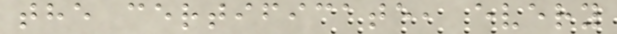the certificate, every
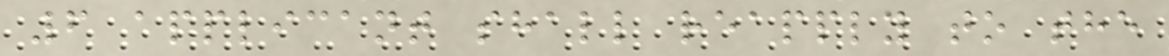6 applicant shall reapply to the
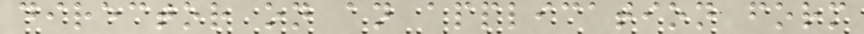director on an application form
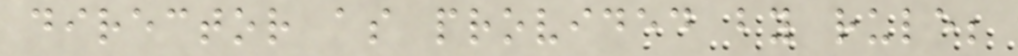director as provided by rule;
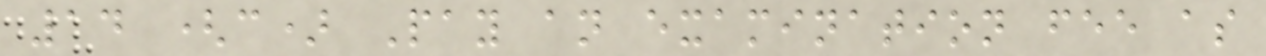14 (c) Pay an examination fee as
